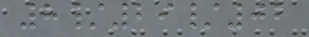8/29/02
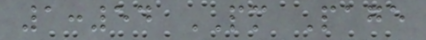1:54 PM Page
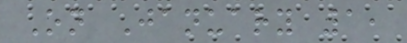On January 1,
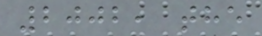2002, the
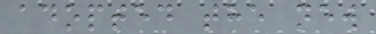adopted the new
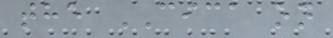the CICA on
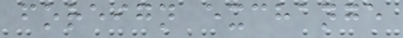foreign exchange
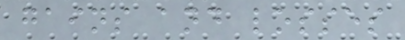gains and losses
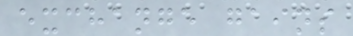exchange gains
